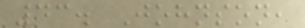43. Johnson,
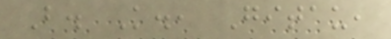B. K., Gitau,
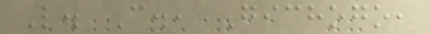L. C., Gichogo,
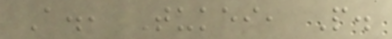A., Tukei, P.
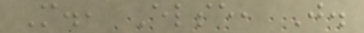M., Else, J.
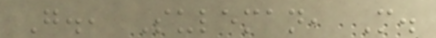G., Suleman, M.
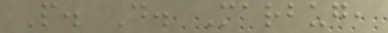P. D. Marbug,
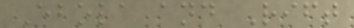Ebola and Rift
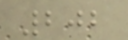202
